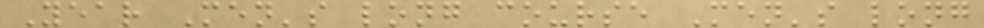Year Men's long course Men's long
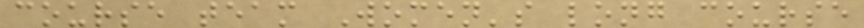course team Women's long course
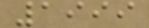1999
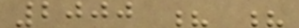2000 ? ?
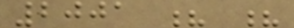2001 ? ?
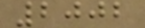2002
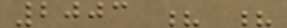2003 ? ?
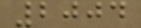2004
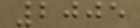2005
